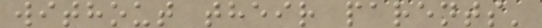without their parents'
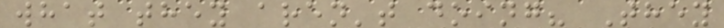what they aren't doing? They
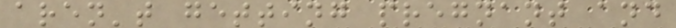aren't getting pregnant and
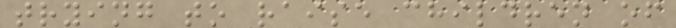trying to raise children of
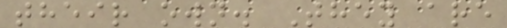their own. They are
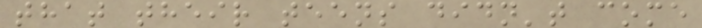that their teens didn't come
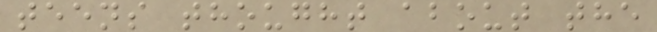teens thought about the
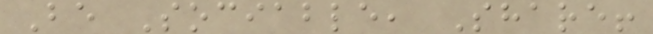Be Sociable, Share!
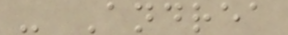- Andrea
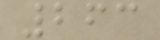263
